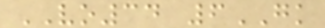VO34 6GK
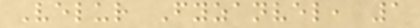Velur Fyzanvel, 1
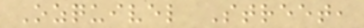Ozquivel Street,
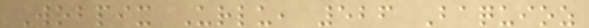Wobpix Urlu, 526 Baquioz
